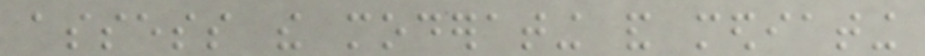assess the moderating and mediating
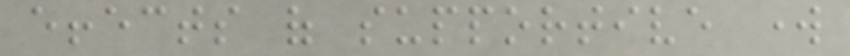effects of supportive work
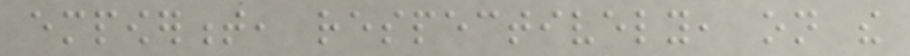empowerment, respectively, on the
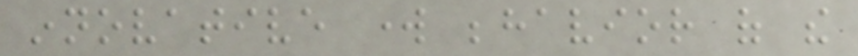innovative work behavior of the
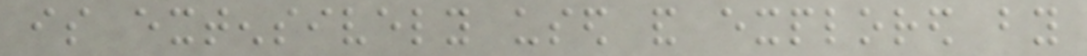is extensively used and explored by
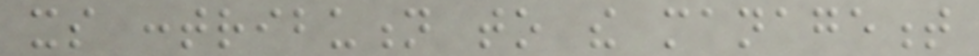its contribution to the management
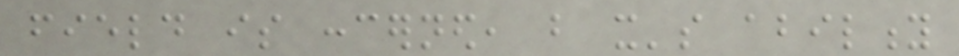field is concerned, but it's ability
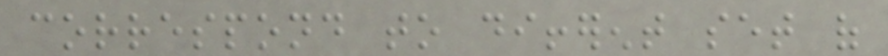correspond to different set of
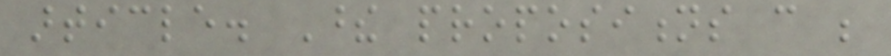article. These propositions can be
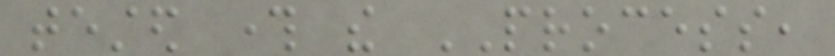tested through the PROCESS,
